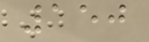150
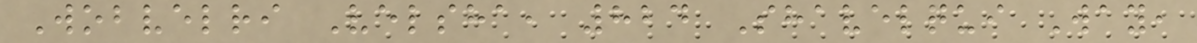Wobvelri Velsha, 824 Shavelqui Way,
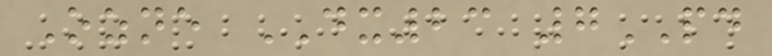Ozne DX23 7PD
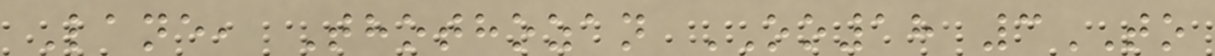Lane, Thothozan OO18 3TO
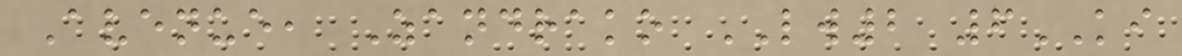Avenue, Zandrako LW2 6KI
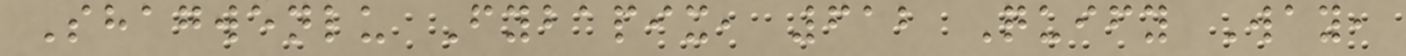Shagwenlu Fybapix, 612 Quify Way,
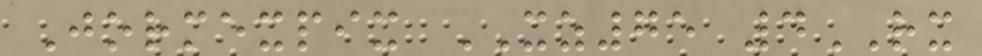Jormexpix XZ75 4RX
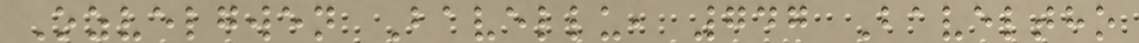Ozvelgwen Bavellu, 747 Baveltho
